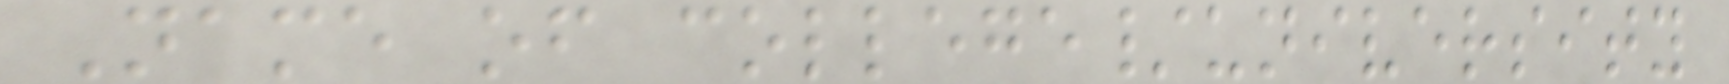Name of college/university
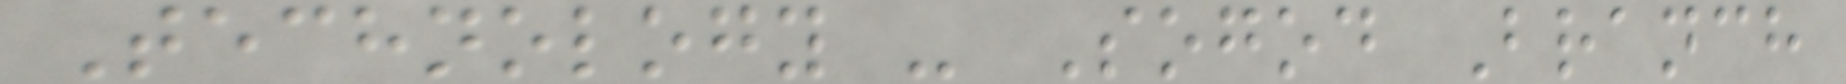Technology - Sogod Branch
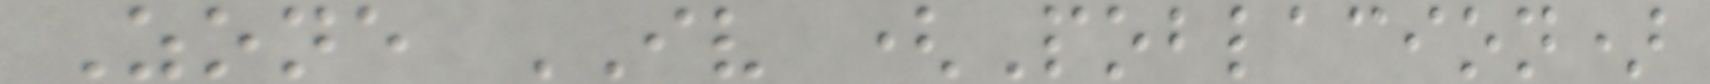Zone IV (Poblacion)
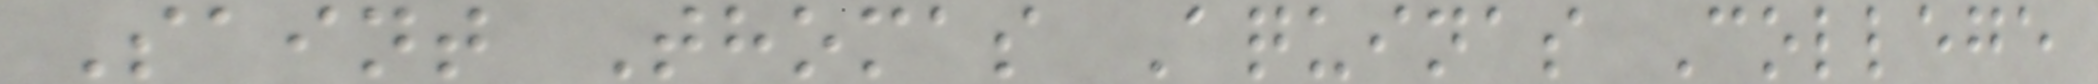Saint Thomas Aquinas College
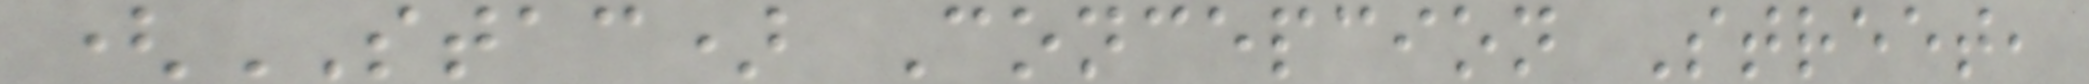(STAC) Concepcion Street,
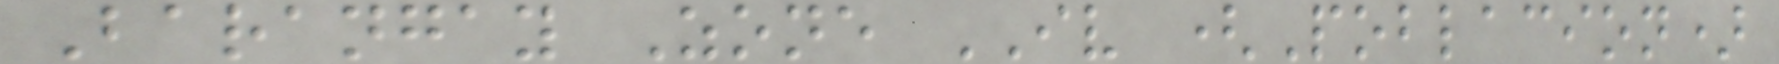Barangay Zone IV (Poblacion)
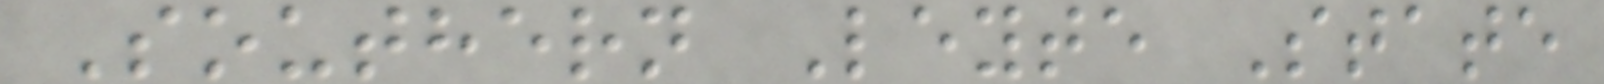Southern Leyte State
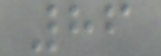86
